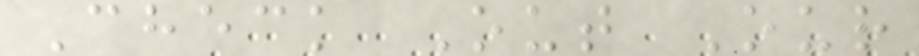Check Out Our
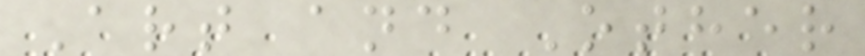Art and Other
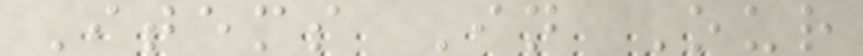Items In Our
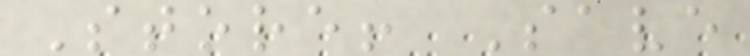Store! Save
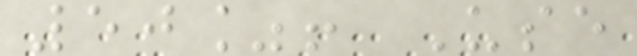50%! Use
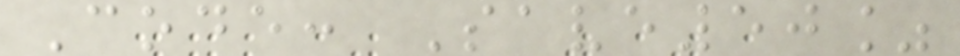Code: Save50%
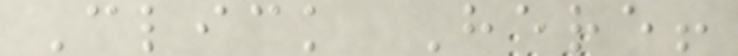Click Here!
